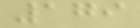179
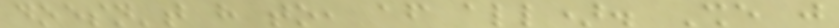doesn't have to, after all). She just
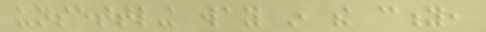unsettling way in the city,
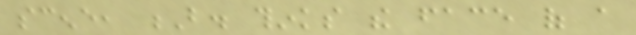scene, B. thinks the face of a
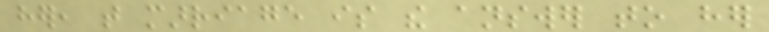her, that marriage is the answer to her
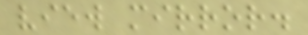view mirror.
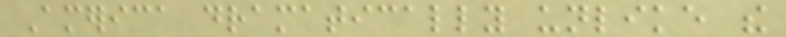America dramatically unlike the
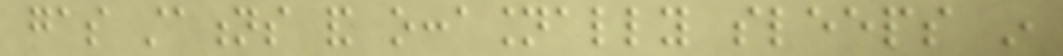gas stations and occasionally sleeps in
